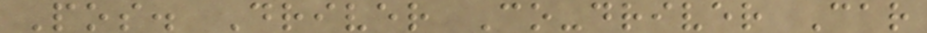Pos. Driver Co-driver Car
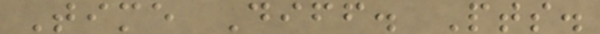Time Diff. Pts.
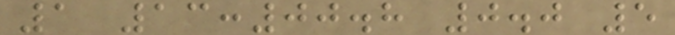1 13:00.8 0.0 5
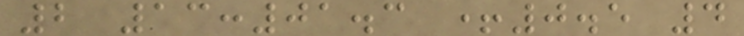2 13:01.3 +0.5 4
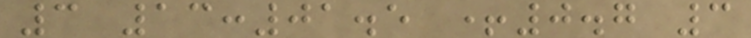3 13:01.5 +0.7 3
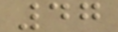47
